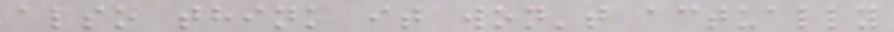also think it won't actually
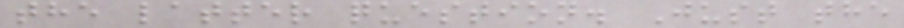the latter question. Just the
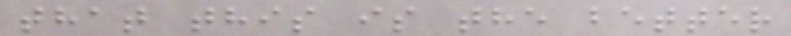that this is the better
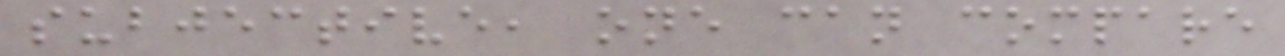subjective, one can compare
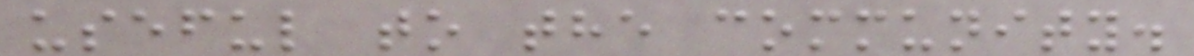useful to the community.
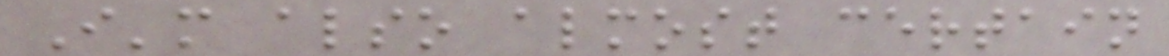I'm also almost certain
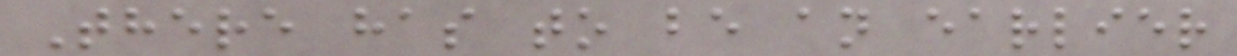There has to be an earlier
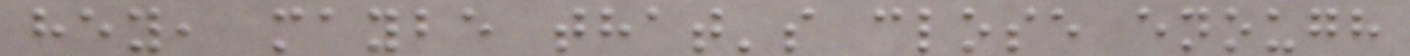hey, maybe that's close enough
